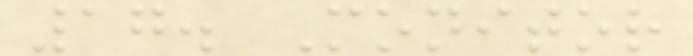17. Monitor
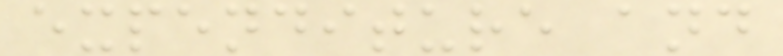expenditure and
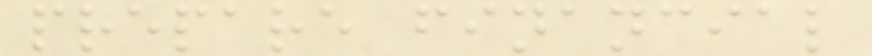prepare financial
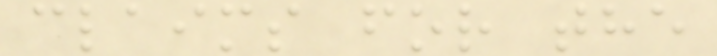claims for the
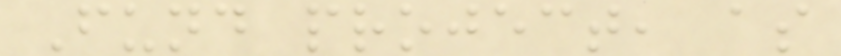Fund project, as
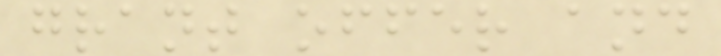grant offer and
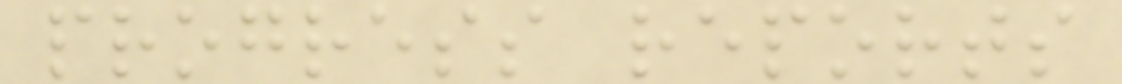progress reports
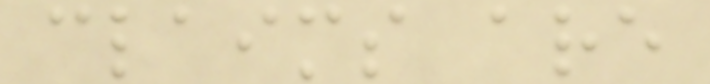claims are
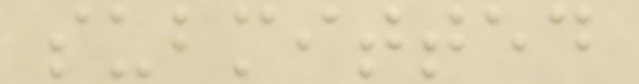submitted
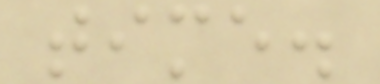time.
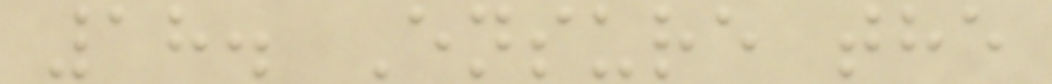18. Ensure the
